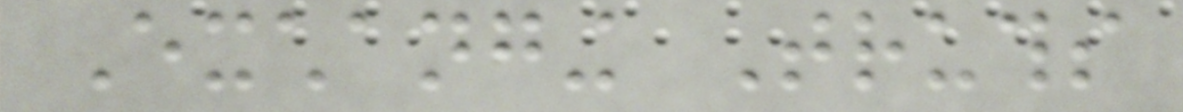Exchanging Truths
